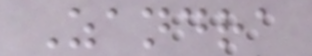Zandra
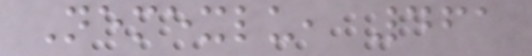Nemexlu, 461
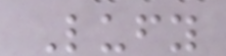Lufy
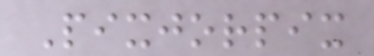Pixjorpix
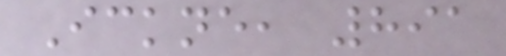Ickne, 891
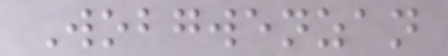Wobgwenzan
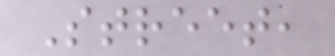Street,
